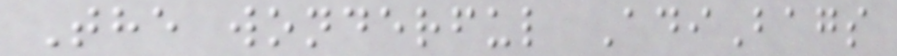The wonderful AdiBags
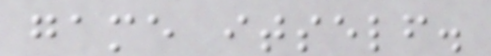game itself.
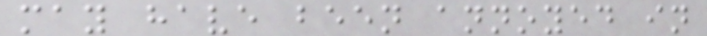may have been annoyed in
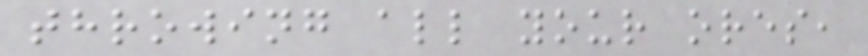throwing all your ores,
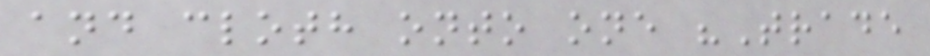and cloth onto one "Trade
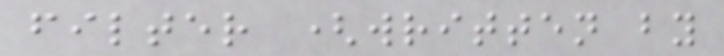filter (written by
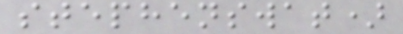stephenswat)
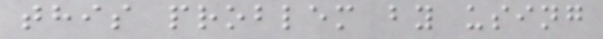this problem by using
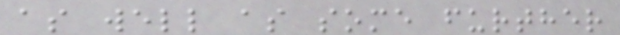as well as some further
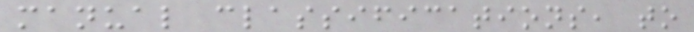manual classifications, to
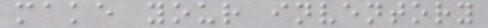make your inventory
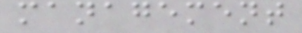management
